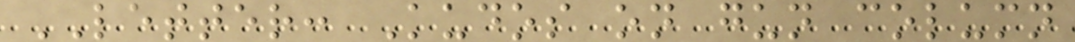LETTER: Kudos on gun column
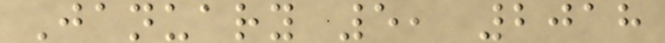January 5, 2018
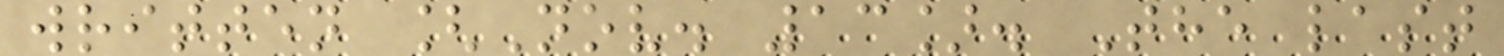written [Nov. 13]. The last
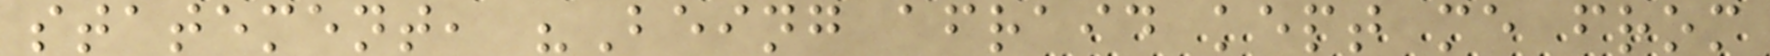statement, "Being afraid kept me from
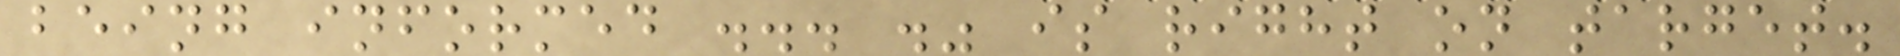being informed ... ." is right on target.
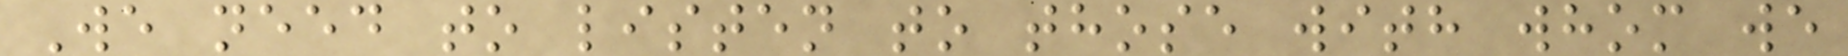We need to listen to those with whom we
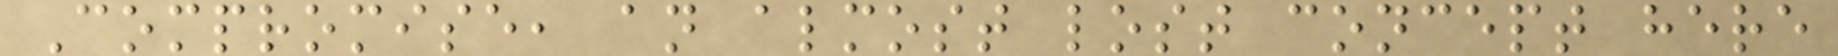Compromise, an almost lost concept here
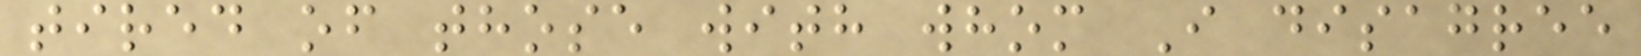tired of those with whom I disagree
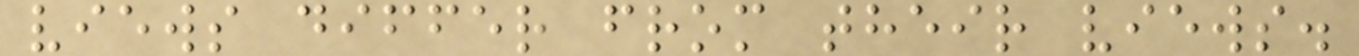views differ from their views.
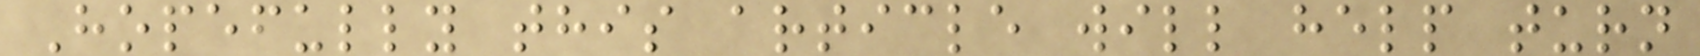Hopefully this article will help turn
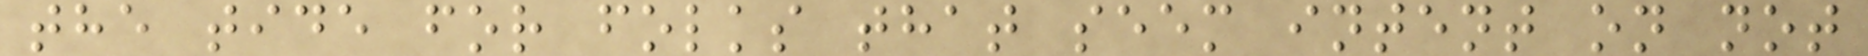the tide for folks that seem intent on not
